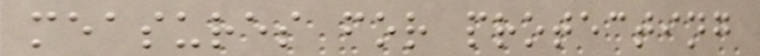measures for protecting
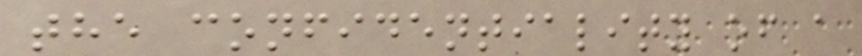the confidentiality of a
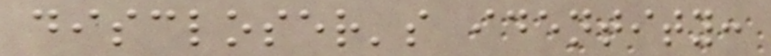discloser's identity:
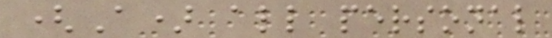(A) all personal
